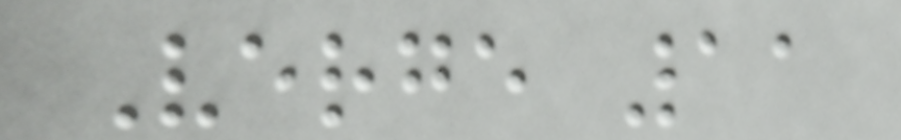Verge 11
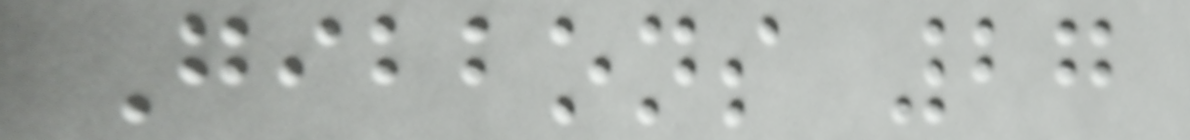Gibbons 27
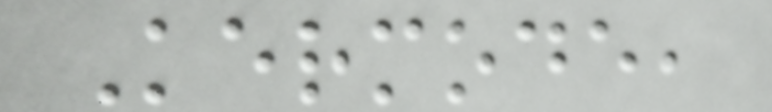Kermode,
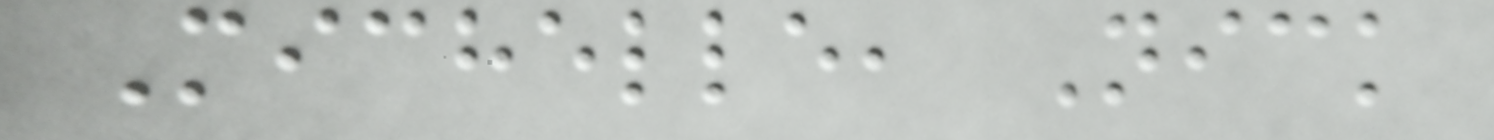Michelle, Nick
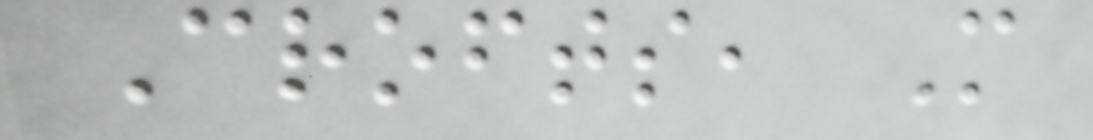Crofts, M
